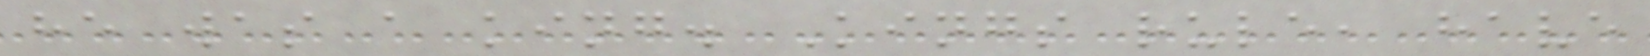he was a king. Kings rule, have
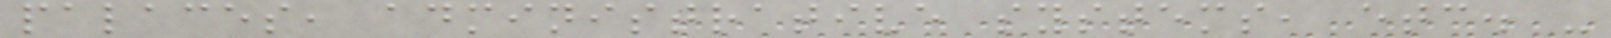palaces, administrative systems, etc. -
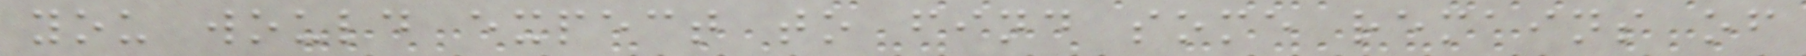you would expect to find some remains of
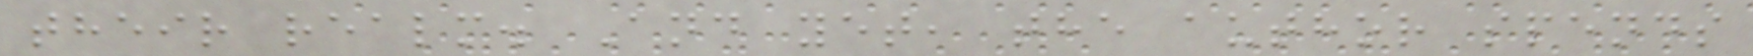their realm. And yet, the author spends
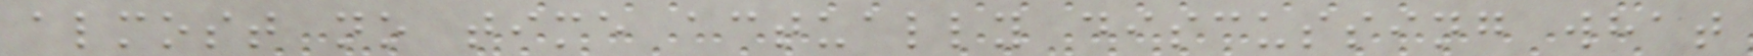almost no time actually discussing what
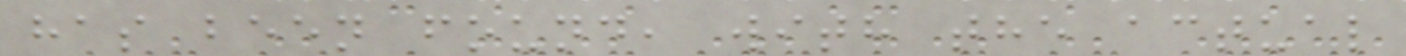has been found, with the actual
